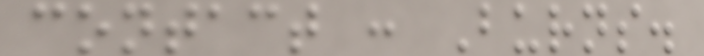contact : Burns.
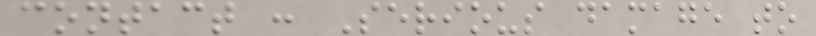contact : Serious damage to
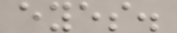eyes.
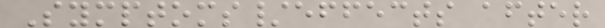Symptoms/effects after
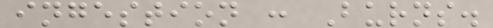ingestion : Burns.
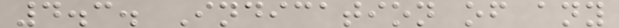4.3. Indication of any
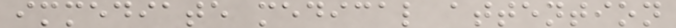immediate medical attention
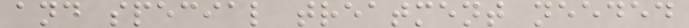and special treatment needed
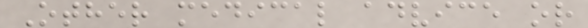Other medical advice or
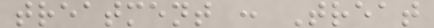treatment : Treat
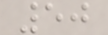50
